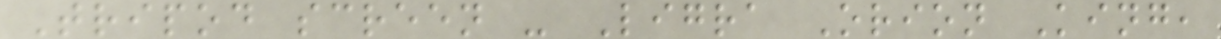Tripod screen - Ligra Orion King,
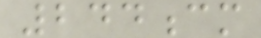244cm
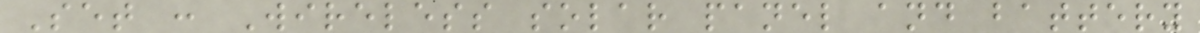Set : Wireless solar panel and battery
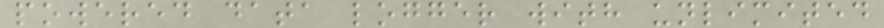powered data logger with unlimited
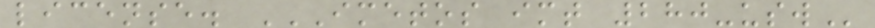license. IMETOS IMT 280-USW
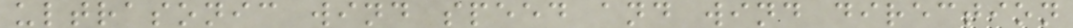ultrasonic wind speed and wind direction
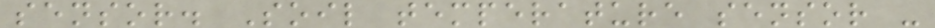sensor. Soil temperature sensor -
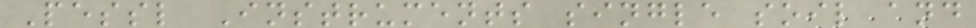Pessl Instruments single soil and
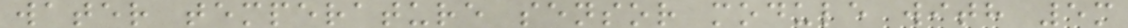water temperature sensor module with 5m
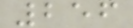256
